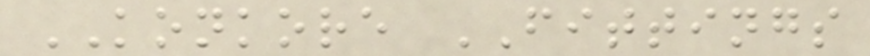KONKORE FITTINGS
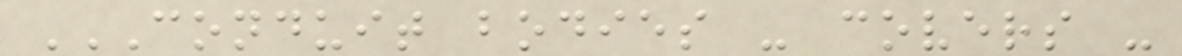CONDUIT BODIES - COVERS -
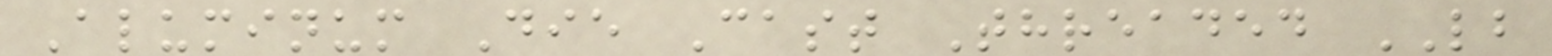Aluminum Die Cast Threaded LB
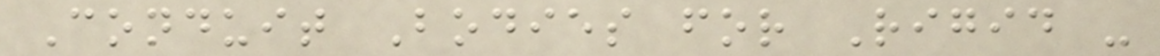Conduit Bodies for Rigid -
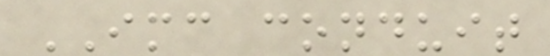IMC conduit
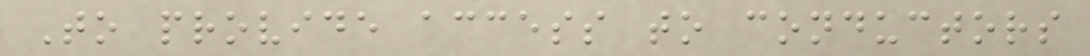To provide access to conductors
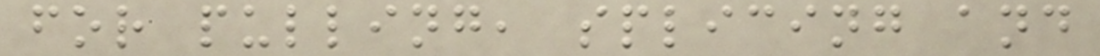for pulling, splicing and
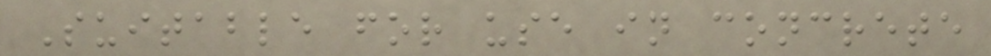Suitable for use in concrete
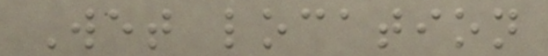Wet location
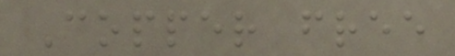Copper free
